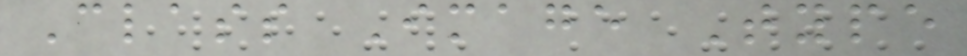Class Image Type
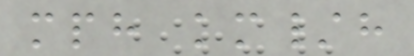mph km/h
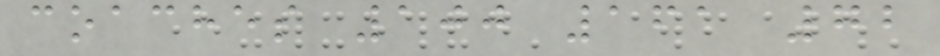coaches 100 161 72
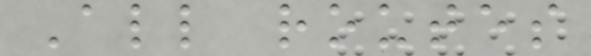All routes
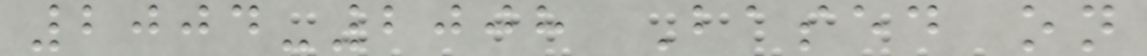2004-2008 Based on
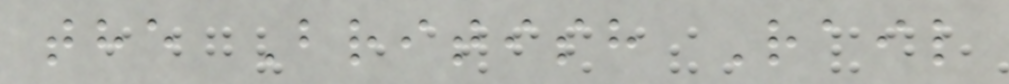the British Rail
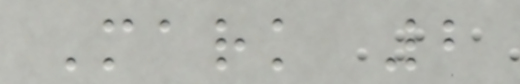Mark 2
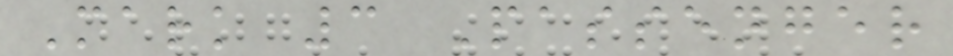Mark 3 Passenger
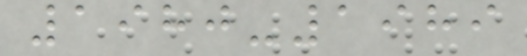1980-1989
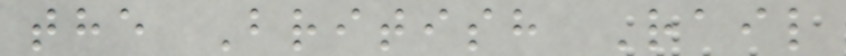the British Rail
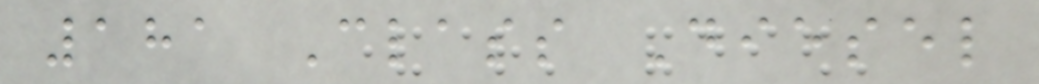181 Class Diesel
